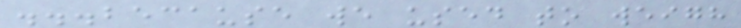...because we used to weigh
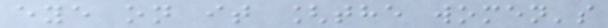eye on it [the women's
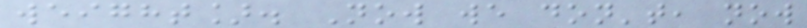weight]. Now we don't, now
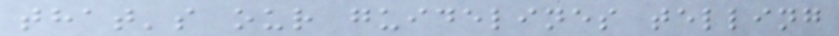that's our guidelines telling
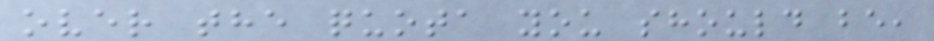over the quota you should be,
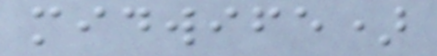midwife)
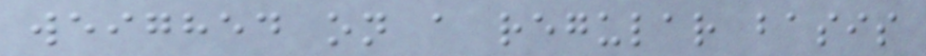weighed on a regular basis
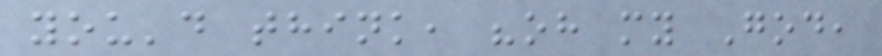you'd think, "oh my God,
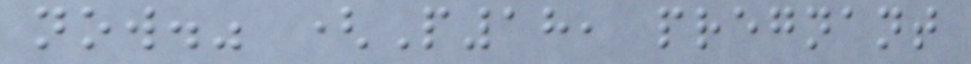now." (P18, pregnant
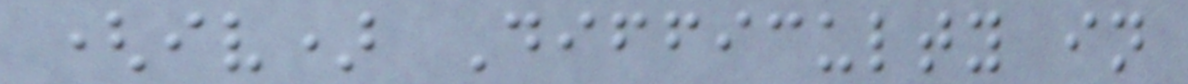(iv) Difficulty in
